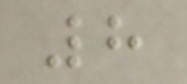8
